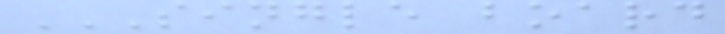SINGLE BOARD
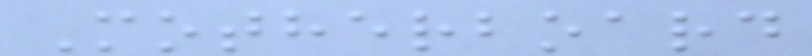Motherboard
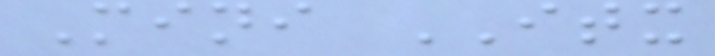Mini ITX
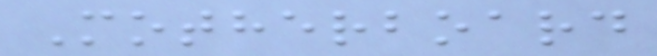Motherboard
